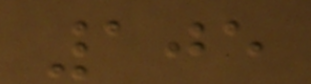105
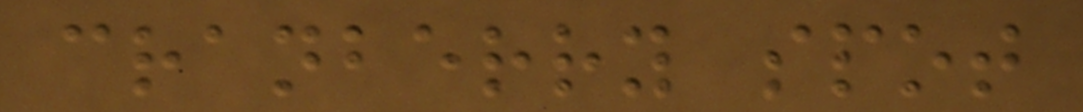cranberry spot
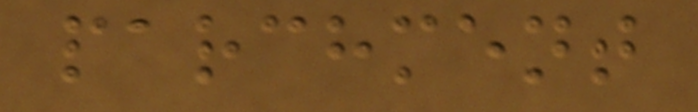parchment
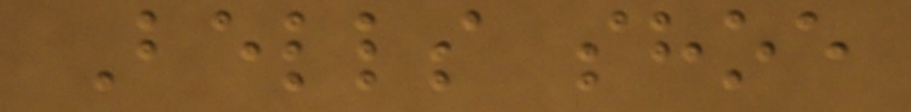Bells shoe
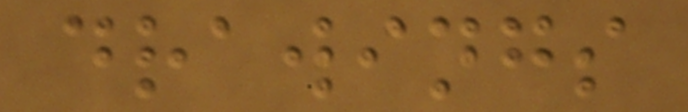drawings
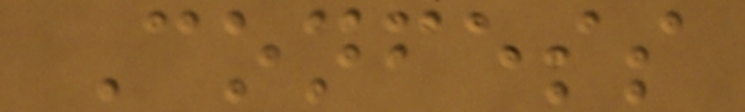Confess
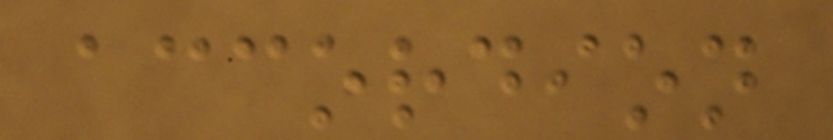accordion
